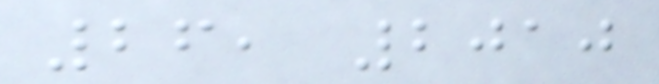26, 2010
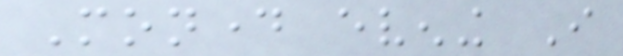Monday evening I
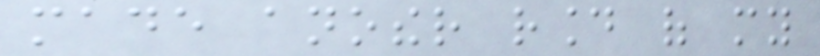made another round of my
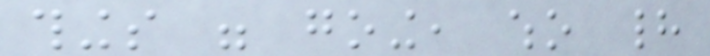things were going, who had
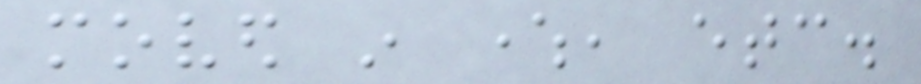moved in where, etc.
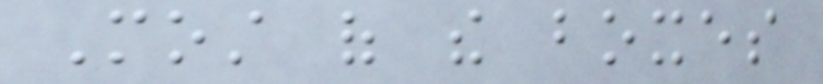Most of the boxes
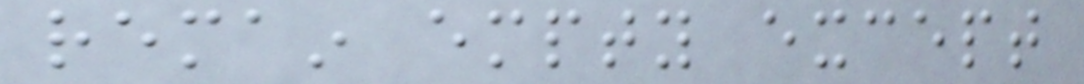remain empty except
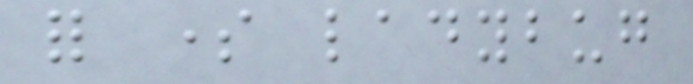for some ladybug
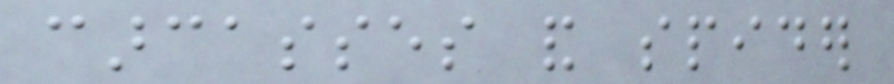carcasses and spider
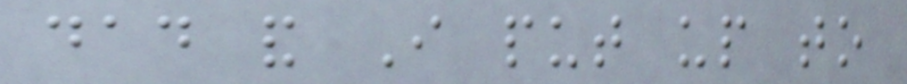dad and I put up to
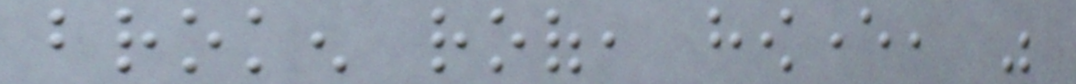broken roof, however, was
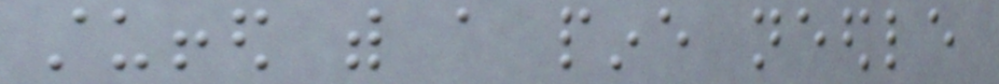stuffed with a pine needle
